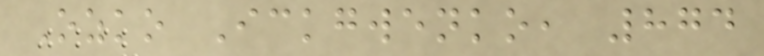Ozko Ickgwenko, 874
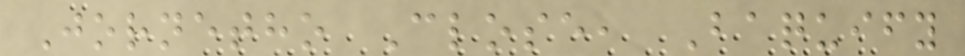Jornetho Close, Baquify
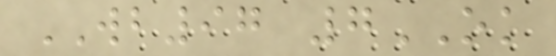WB97 7OK
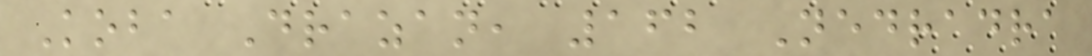Koba Drazan, 162 Nedradra
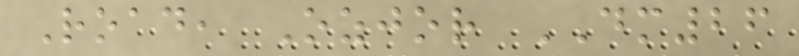Road, Ozjor DM26
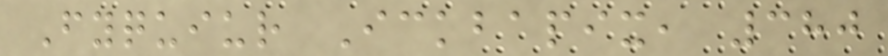Fyquiur Ickbapix, 380
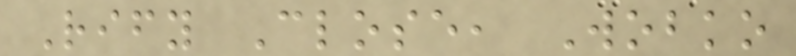Rify Close, Wobko
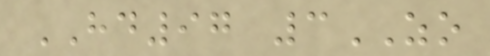HD97 3ZO
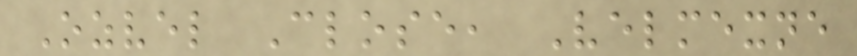Ozvel Close, Velmexne
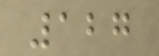127
